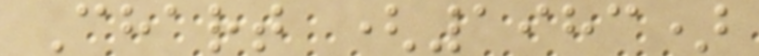Chart (1983)
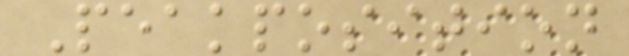Peakposition
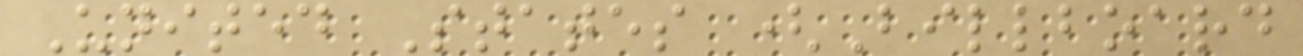United States (Billboard
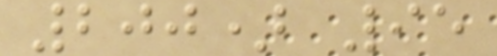200) 95
